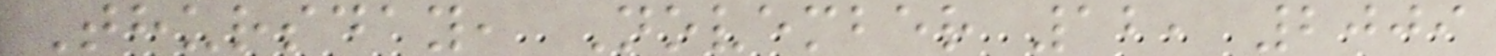Thursday, November 12, 2009
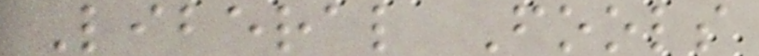Liberal Fools
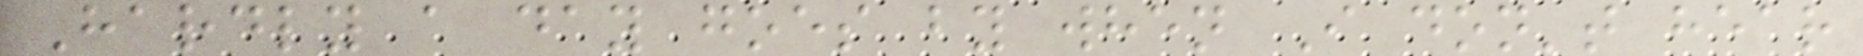Hardly a day goes by when I don't hear
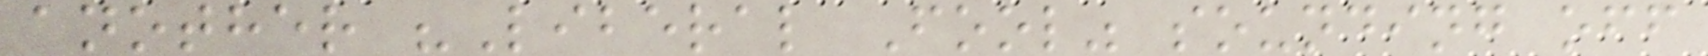another "Liberal Fool" sounding off
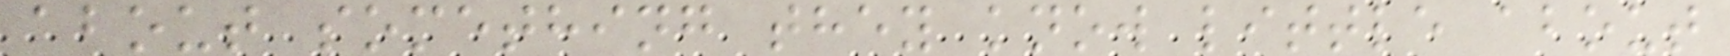about something they know little about
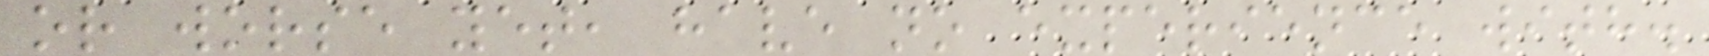or worse yet, have no experience with.
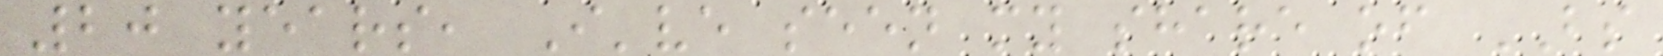20 years, I've seen my share of BS
